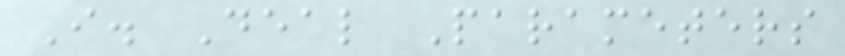I. Deal Parameters
